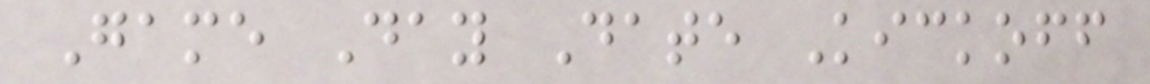Game Day Date Kickoff
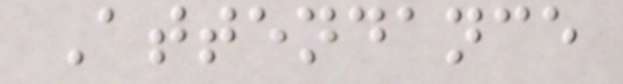Attendance
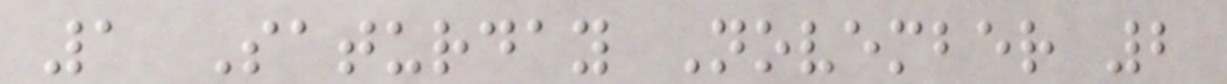1 Saturday November 2
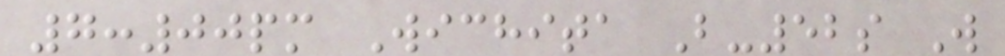7:00pm Wichita B-52s W
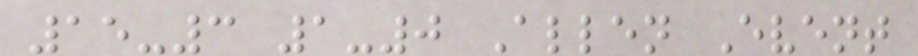15-3 1-0 Allen Event
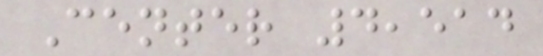Center 4,514
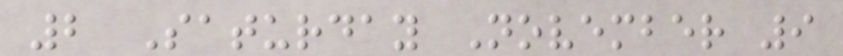2 Saturday November 9
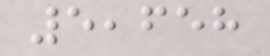5,658
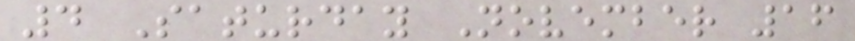4 Saturday November 16
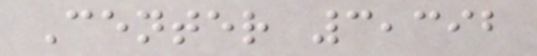Center 3,392
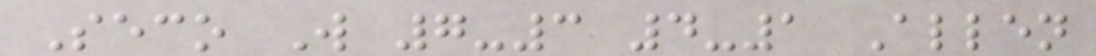Seco W 7-3 4-1 Allen
